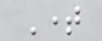Time
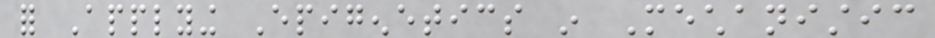for Applying Epigenetics in Mechanistic
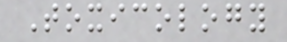Toxicology
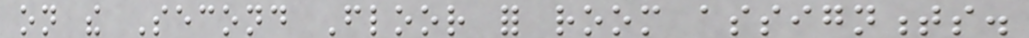on the Second Floor for room assignments.
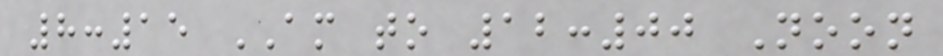8:15 AM to 12:00 Noon
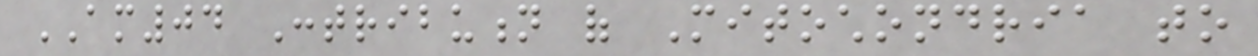AM04 Contribution of Mitochondria to
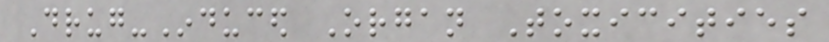Drug-Induced Organ Toxicities
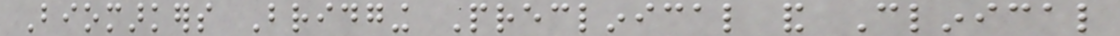Biomarkers Bridging Preclinical and Clinical
